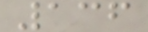136
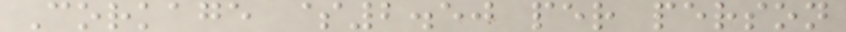Corkage $2.50 per person
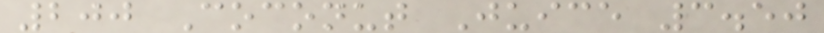200 Coconut Juice 3.50
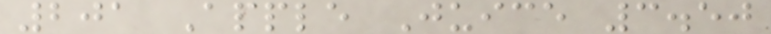201 Apple Juice 3.50
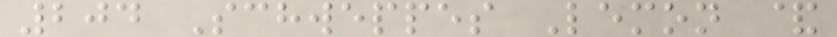204 Schweppes Lemon &
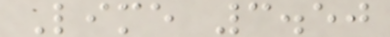Lime 3.50
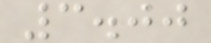3.00
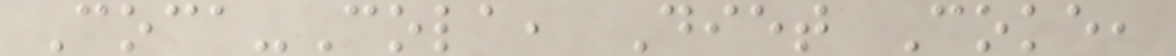Coca-Cola, Diet Coke,
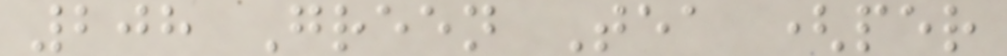208 Green Tea (per
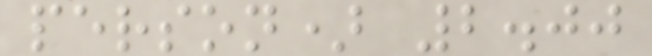person) 2.00
